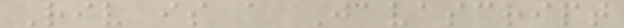Riv is a Javascript
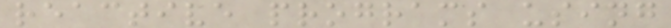reactive programs using
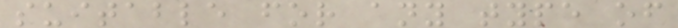suitable for any type of
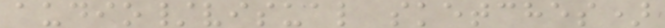audio/visual sketches)
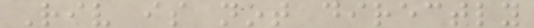Riv is not directly
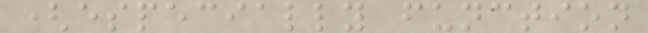(especially function
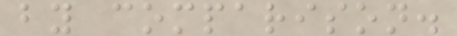by comparison.
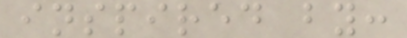inspired by:
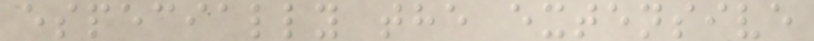especially the extensive
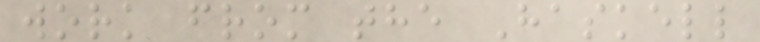work from the Haskell
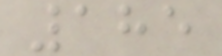185
